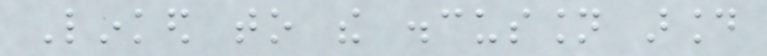Linked to the discussion around
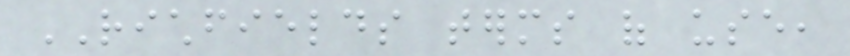RICHFIELDS terms of use,
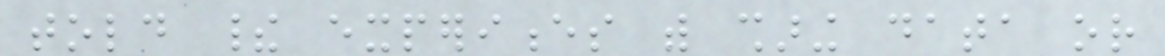told their experiences with sharing data or
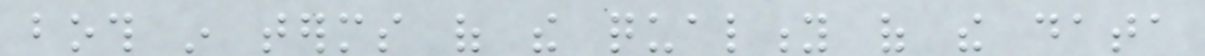both in terms of the quality of the data
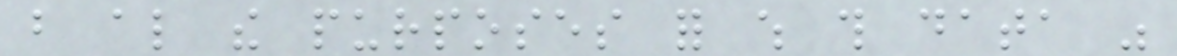but also the purposes for which this data was
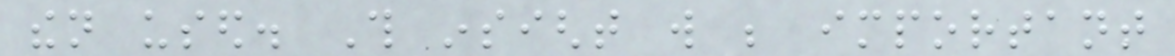then used. This insight will be important
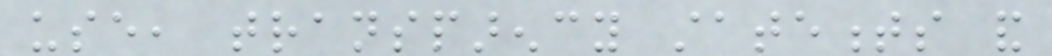use, transparency statements and
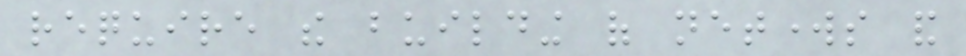require the building of networks and
